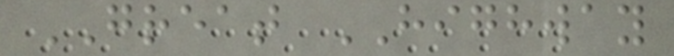GREAT HIGHWAY
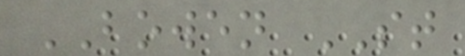BOWEN ST
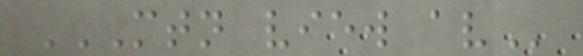MTN VIEW AV
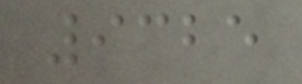9325
